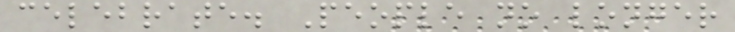celebrate. People no longer
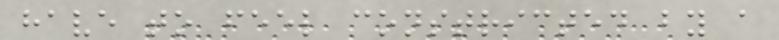have to feel constricted by a
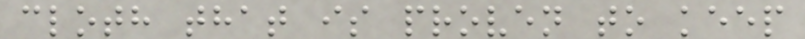cloth that is proven to keep
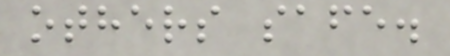others safe.
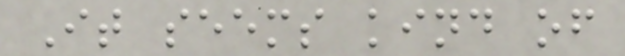It seems kind of
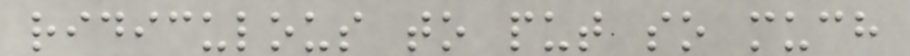ridiculous to put so much
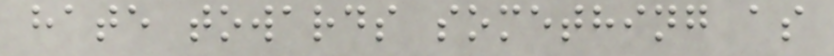hate towards something as
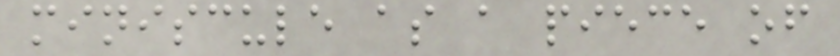miniscule as a piece of
